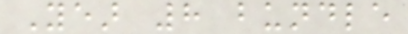Year 8 bundle
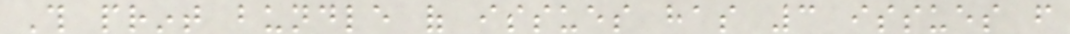This print bundle of issues has 3 issues from
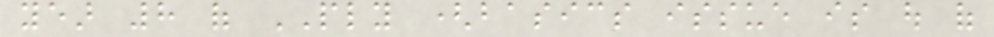year 8 of PLY (basics issue is out of
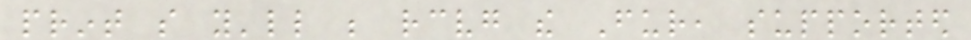print so you'll be receiving the Fur, supported
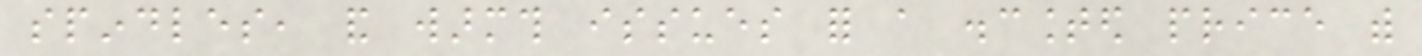spindles, and warmth issues for a discounted price with
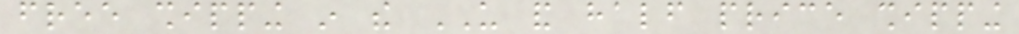free shipping in the US and half price shipping
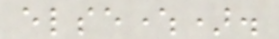elsewhere).
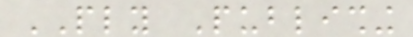PLY Publishing
